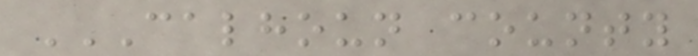CALHOUN COUNTY
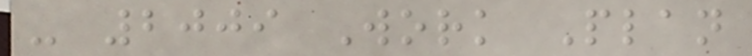- 2009 Work Plan
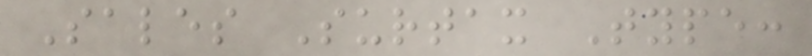Sales Surtax Type:
